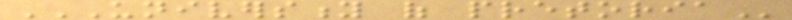UNIVERSITY OF PRETORIA
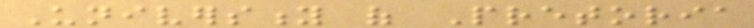University of Pretoria
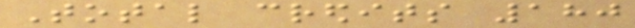Total credits 180
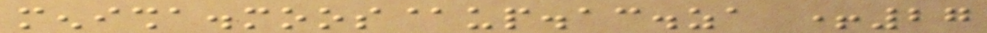menisha.moos@up.ac.za +27
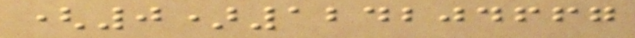(0)124204667
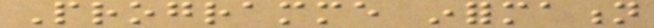Programme information
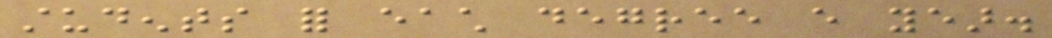students for each degree every year.
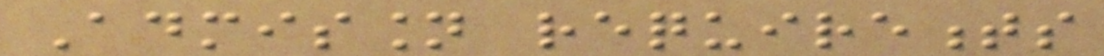Admission requirements
